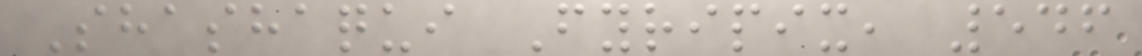Shashaqui Fyripix, 546
